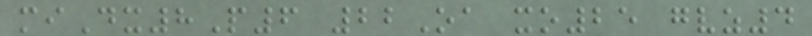miDx8P6 22Oa xo25 gvz4
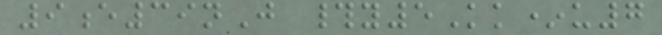9e39nJ #y5Kk*u7
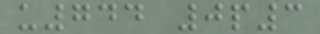u744 0p3
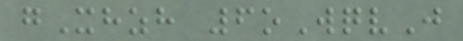gXhzh 6oWqvJ
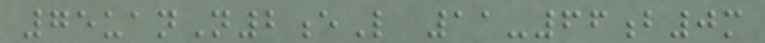75uanN2eL 11-66b0m
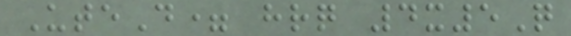UteD= hrq 4x5Q
